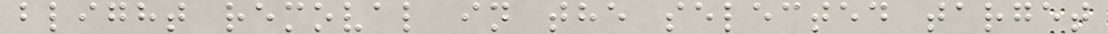blight removal in the selected target
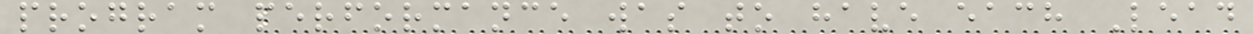program performance was to have each Lead
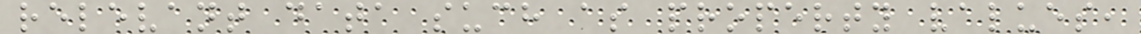relevant data such as property values,
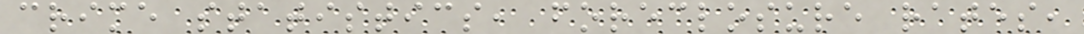crime statistics, foreclosure rates,
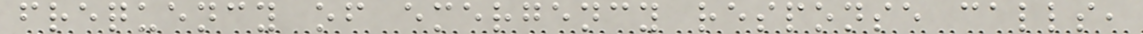frequency of emergency response calls,
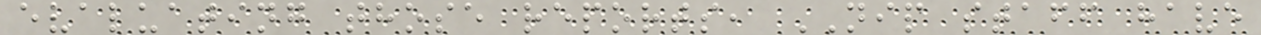evaluating those reports, NIP staff have
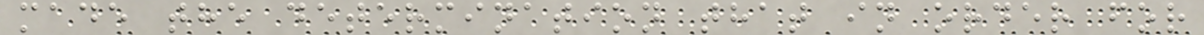made the determination that in order for
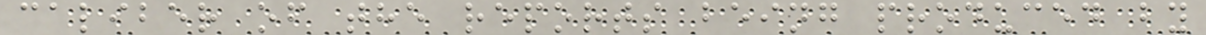caliber of the reports being produced by
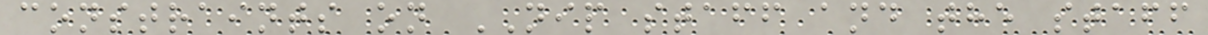constraints on NIP staff and the staff
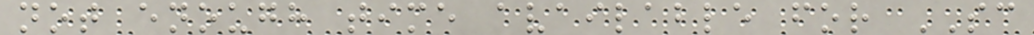not enough time available for SC
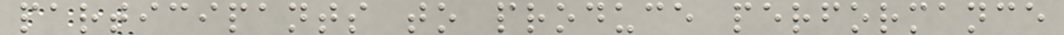participants to produce performance
